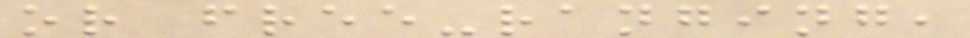or free-ranging,
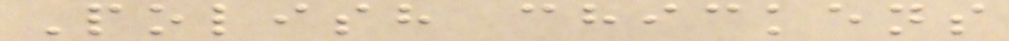Polish chickens
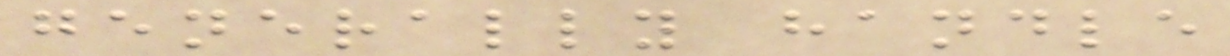generally handle
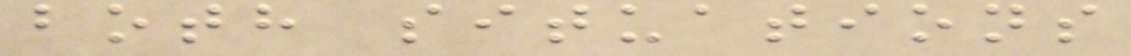both situations
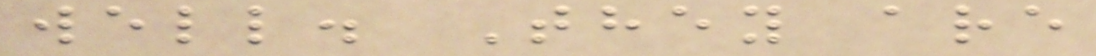well. They are
